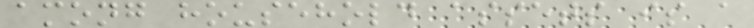among household assets is a
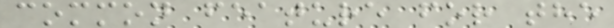common feature for the
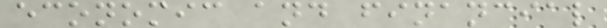economic and financial
